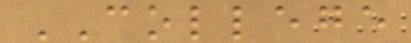COLLEGE
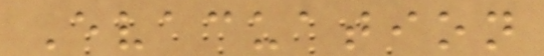Evacuation
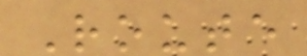Route
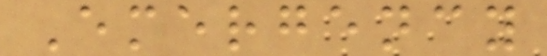Emergency
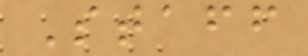Staff
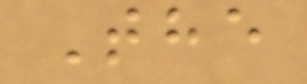The
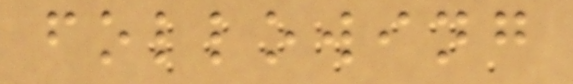following
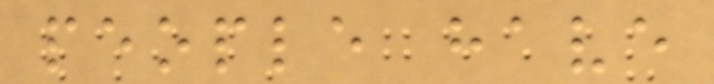people have
